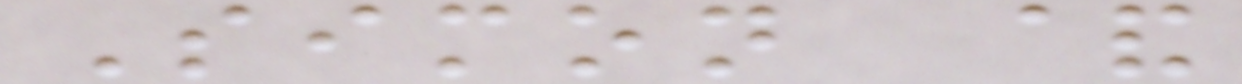Simon &
